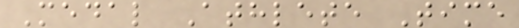Medal Athlete Time
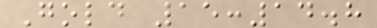Gold 15:14.8
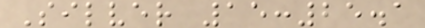Silver 15:25.1
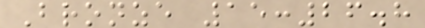Bronze 15:26.8
